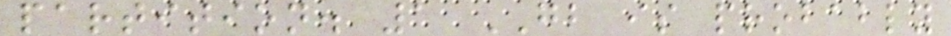partition. 1 GB is probably
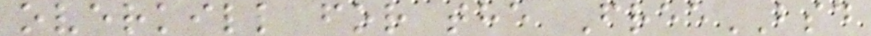overkill for the FreeBSD
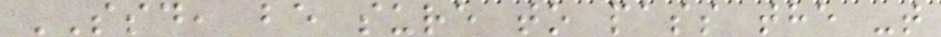SSD, be sure to pass the -t
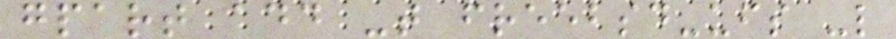gpart add -t freebsd-ufs -l
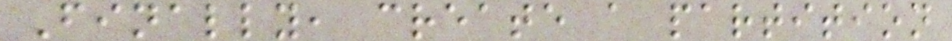Finally, create a partition
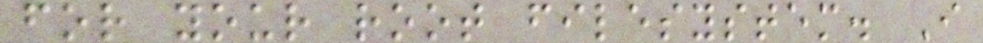for your root filesystem. I
